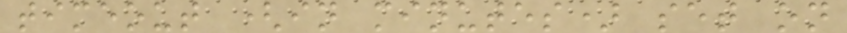timeout (in minutes) set on
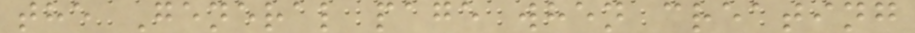the General page when creating
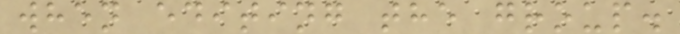when editing the group.
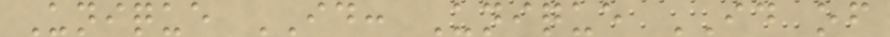Unique ID: Unique ID of
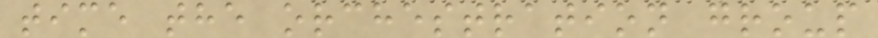time the orchestration group
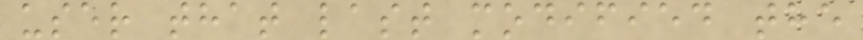user that last modified the
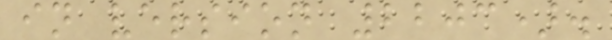in version 2203).
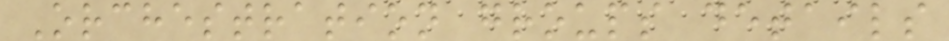Orchestration groups details
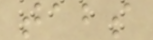tabs
